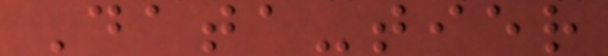Data-tier
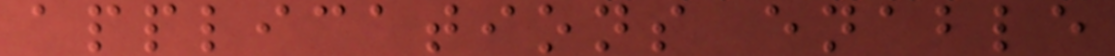applications enable
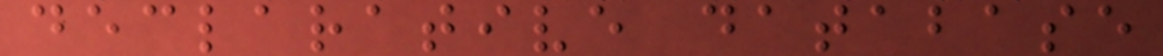declarative database
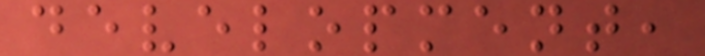development,
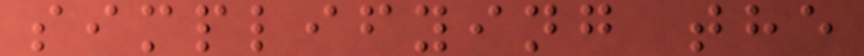simplifying the
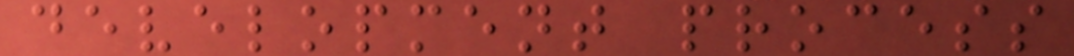development process
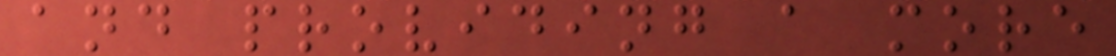and providing a more
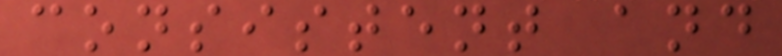consistent and
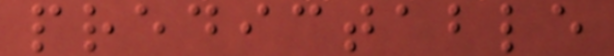predictable
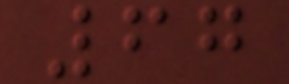67
